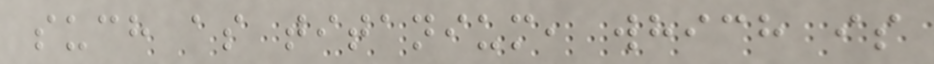such as titanium, which is
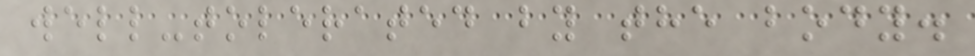well-tolerated by the body.
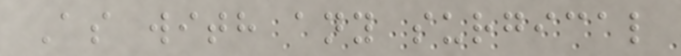As with any surgical
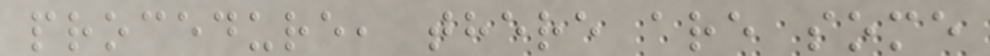procedure, there are some
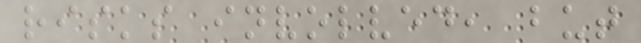risks involved, but
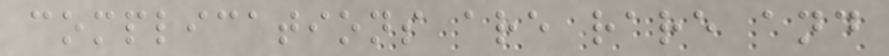complications are rare and
